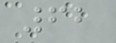62
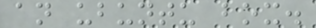an ubuntu box.
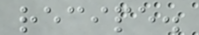recipe.
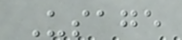Usage
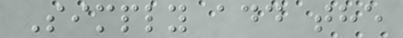Simply add the
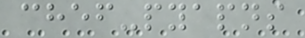chef-pyapns
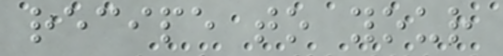recipe to your
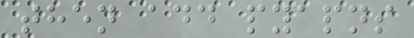then add pyapns
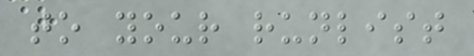to your runlist
